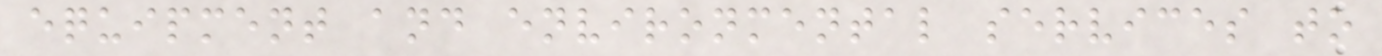equipment and environmental services to
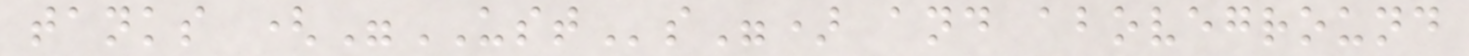tanks ("USTs") and aboveground
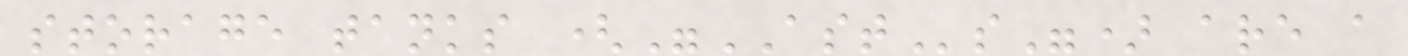storage tanks ("ASTs") are a
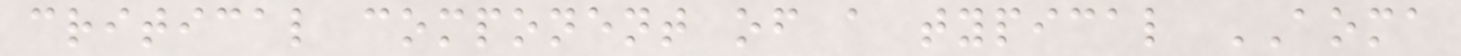critical component of a typical AOMA
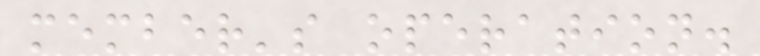member's operation.
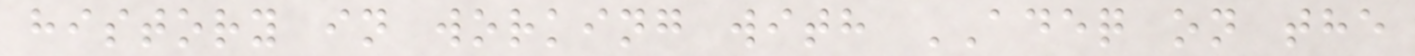history in working with ADEQ on the
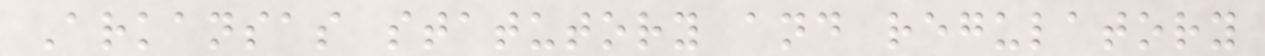Arkansas statutory and regulatory
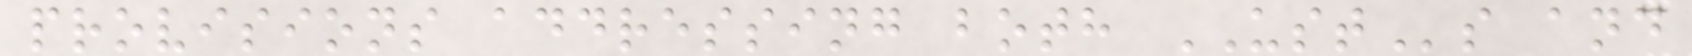provisions addressing both USTs and
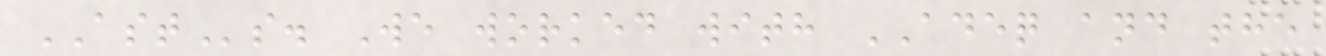ASTs. We worked with ADEQ and the
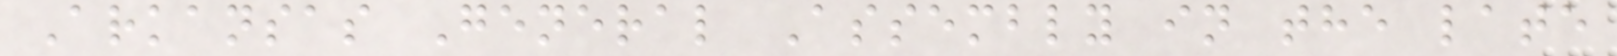Arkansas General Assembly in the late
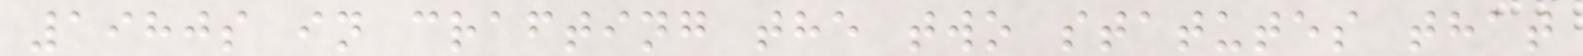1980s in crafting the two statutes that
